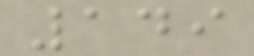149
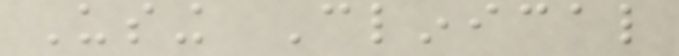Using Clinical
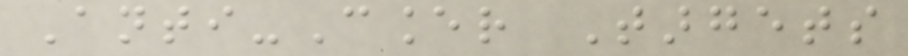Anti-Cancer Targets
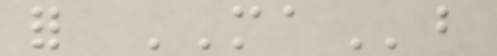for MAb
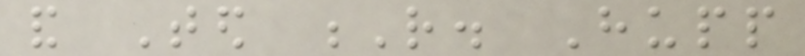and Ted R. Hupp
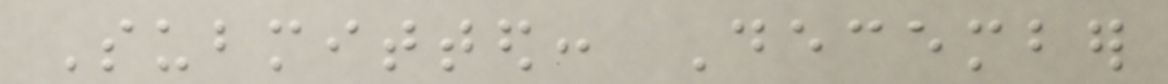Submitted: December
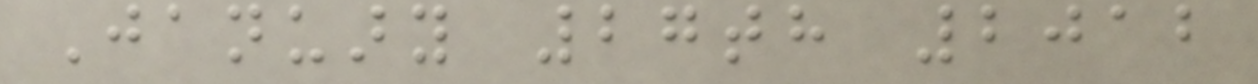January 27th 2012
